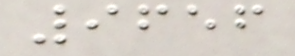9656
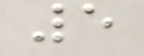5
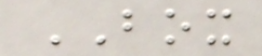BOX
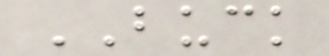BUCK
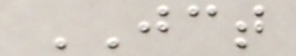JCT
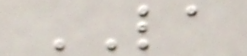LA
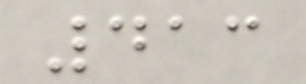413
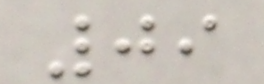09
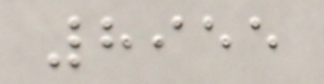8955
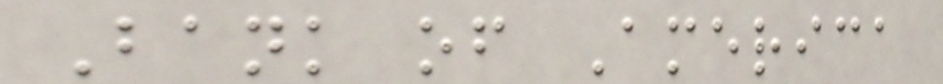Bank of America
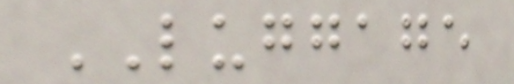LUGGAGE
